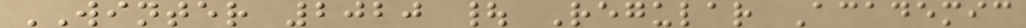WINTER 2020 | Regular Academic
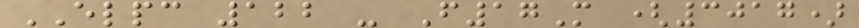ELPC 122 - F17M (3017)
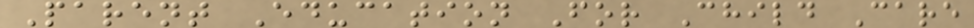Parent Education For Child Care
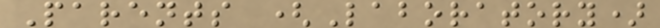Parents (Laboratory)
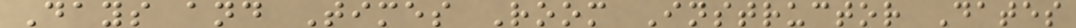Days and Times Room Instructor Dates
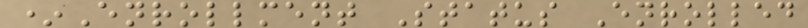*Enrollment Status Enrolled
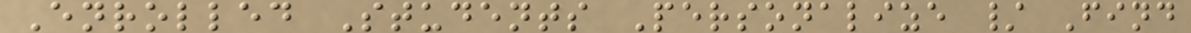Enrolled Students Personalize / Find
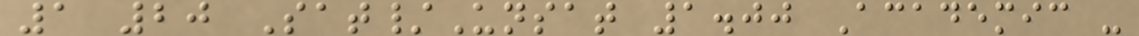1 20 Sat/Unsat 1.00 Academic -
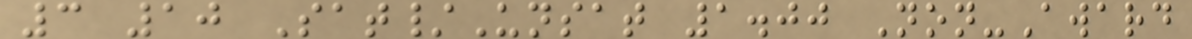3 10 Sat/Unsat 1.00 Non-Award
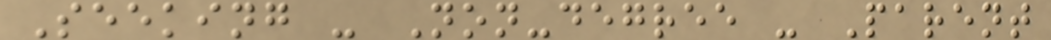Seeking - Non-degree - Parent
